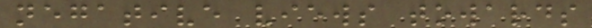negative views towards
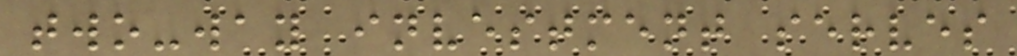two-way investment serves
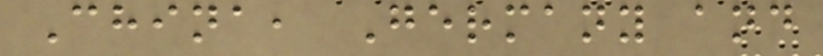China, Germany and
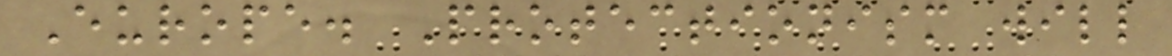Europe. Protectionism will
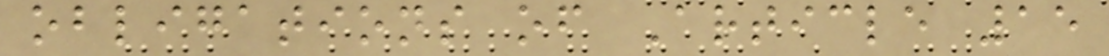obligations of Article 15
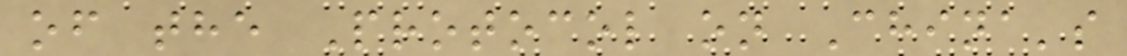of the Protocol on China's
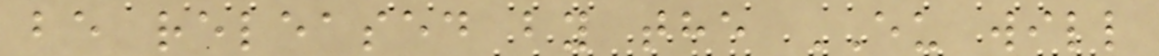be released by the EU will
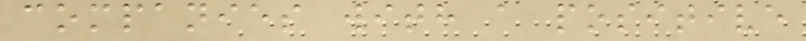companies with a positive
